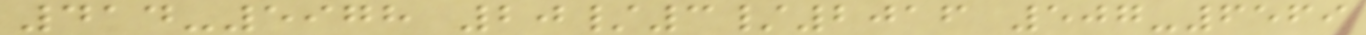414-5978 20/3/2016 507-6569
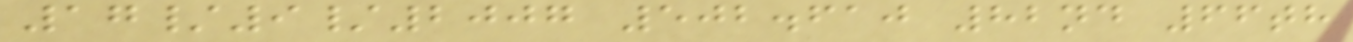17/9/2007 502.610 82nd 66th
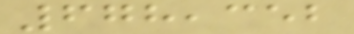678,352
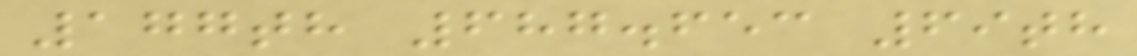177th 687.653 69th
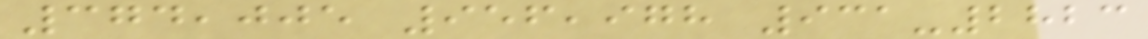374,005 956,978 931-2823
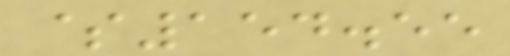$154.55
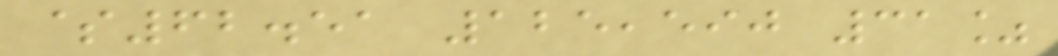$62.51 125,590 31%
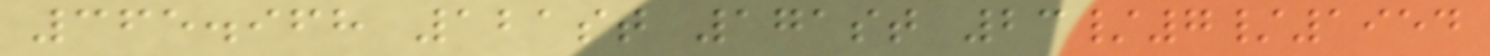365.968 121st 171st 23/7/1954
